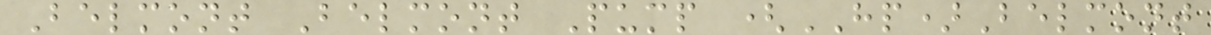Belmont Belmont Pump (HP)Belmont
